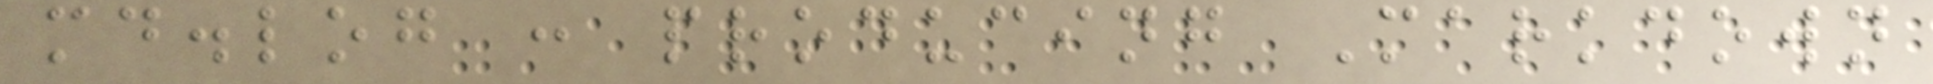md.log : producing Markdown
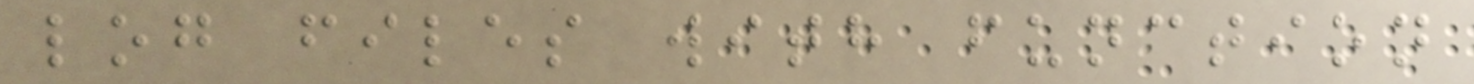log files with function
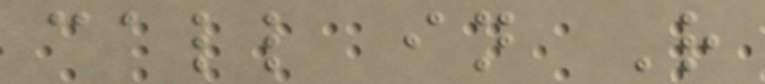call in R
